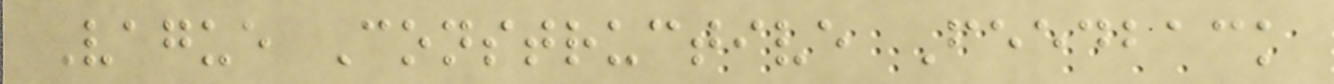Vague Constructive Feedback
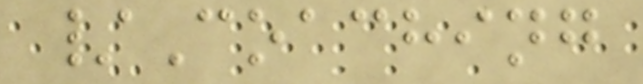/Coaching
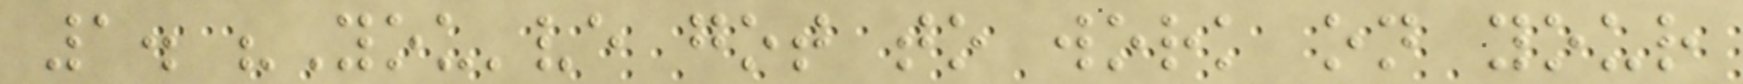1. "You've got to work on your
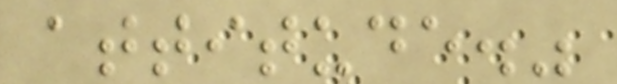attitude."
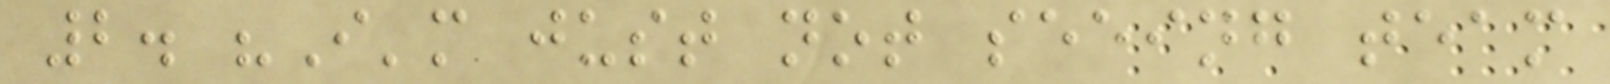2. "I'm just not seeing team
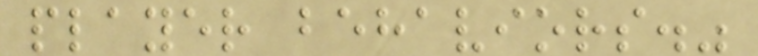player behaviors."
